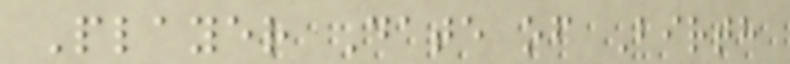Player Date of Birth
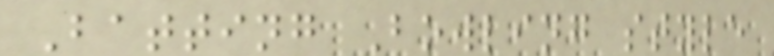Batting Bowling style
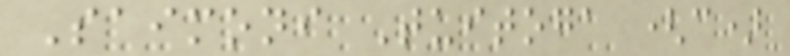Saimoni Tuitoga (c)
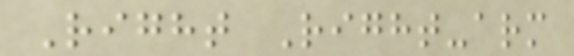Right Right-arm
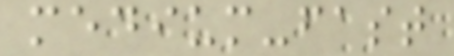medium-fast
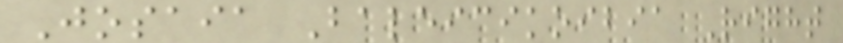Josaia Baleicikoibia Right
